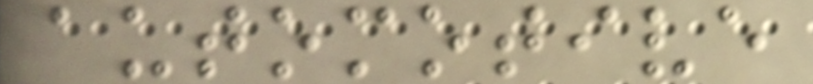automotive
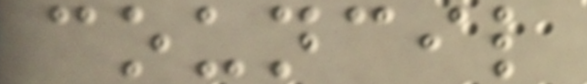council
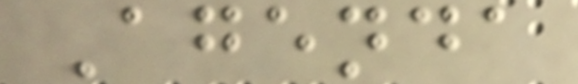Agenda
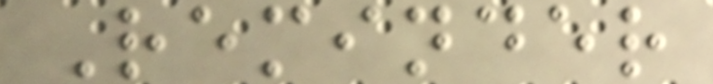Reminder
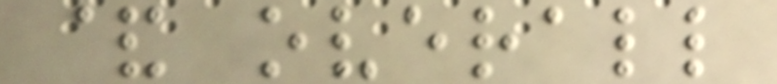& overall
